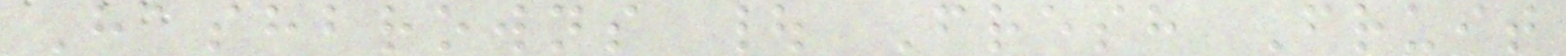Hashbrowns | Fresh Fruit
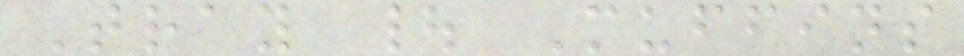Tray | Muffins
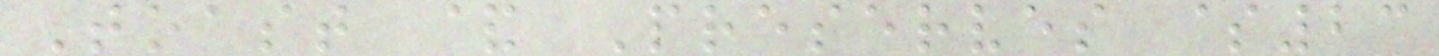Toast & Preserves $23
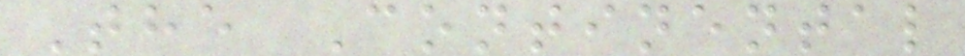The Continental
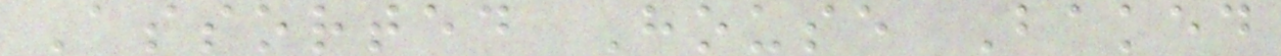Assorted House Baked
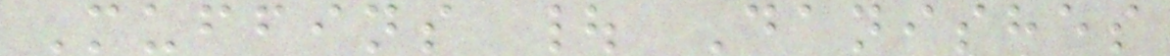Muffins | Danishes
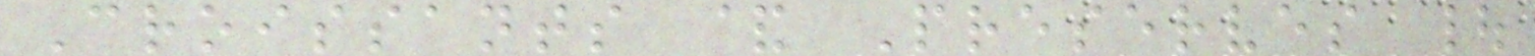Croissants & Preserves |
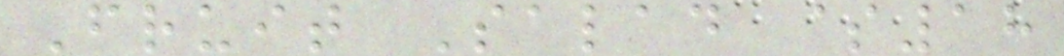Fruit Salad $18
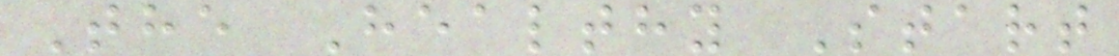The Healthy Start
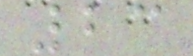23
